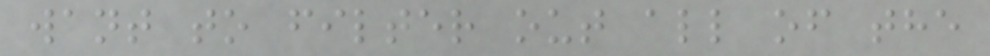want to filter out all of the
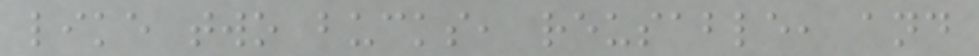like two bucks, reusable, and
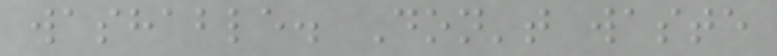washable. Don't waste
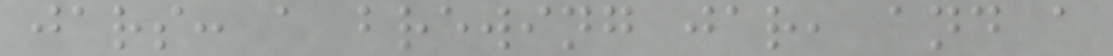jars: a brewing jar, and a
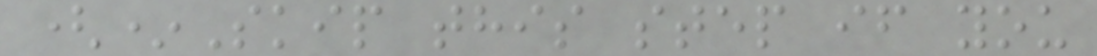(*Skip this step if you
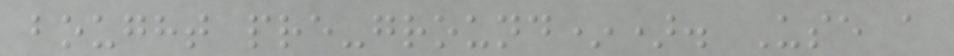bought pre-ground*). Use a
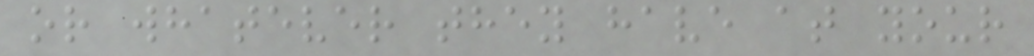or whatever they have at your
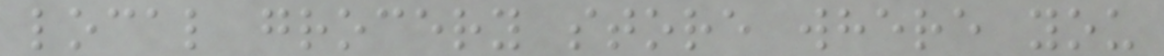local grocery store where you
